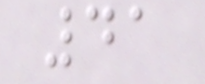41
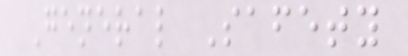General Safety
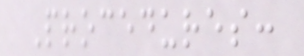Procedures:
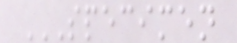SPECIMEN
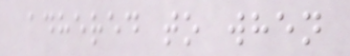adhered to when
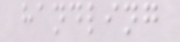handling
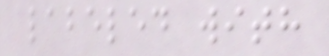labeled with
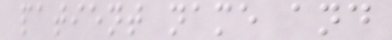patient name and
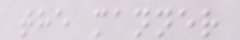the manner
